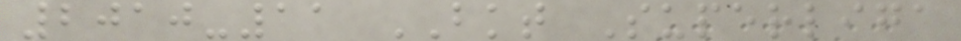2010-11 BKT Superliga
